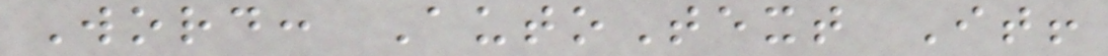Word: AutoText It!
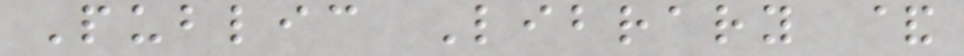Public Library &
